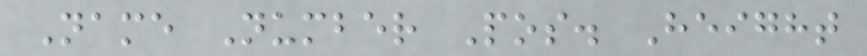Name Number Pos. Height
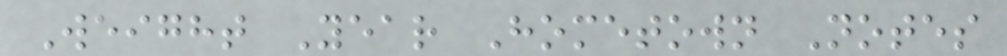Weight Year Hometown Notes
